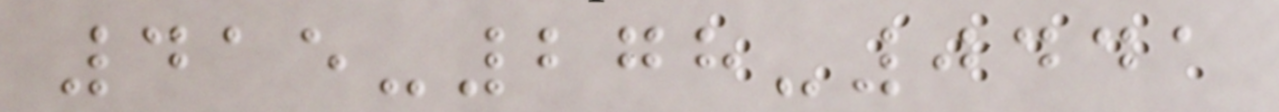415-278-0441
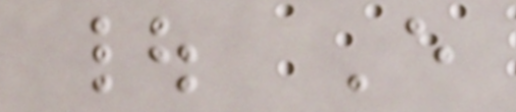| E
